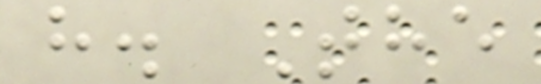h. The
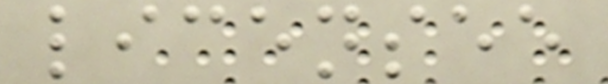licensee
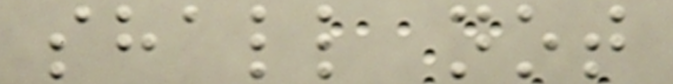shall not
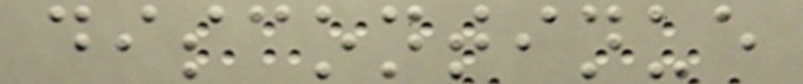discontinue
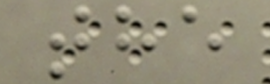the
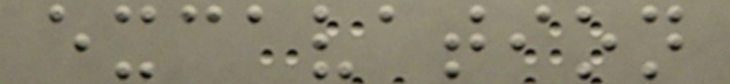excavation
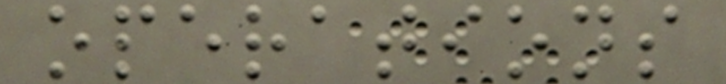operations
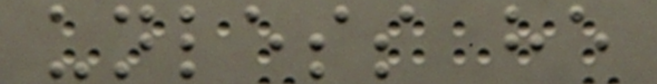unless he
